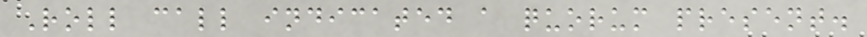Roll call indicated a quorum present.
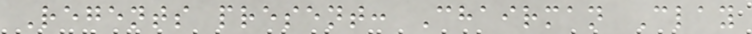Regents present: Chairman Clay
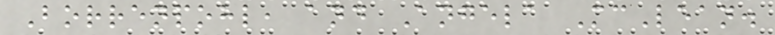Borrenpohl, and Angela McLean.
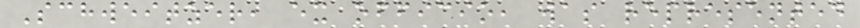Schweitzer, ex officio, was represented
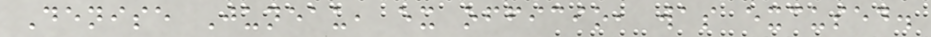Denise Juneau, ex officio, was excused.
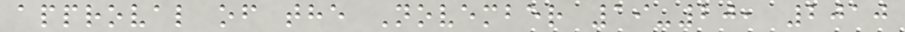approval of the November 19-20, 2010
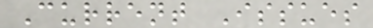Current Issues
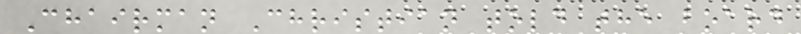Chairman Christian told the board
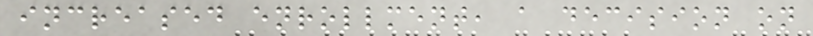increased enrollment, a decision on
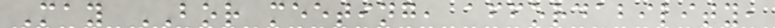May BOR meeting, affordability,
